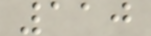110
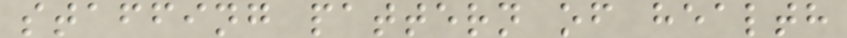staffing pattern of health
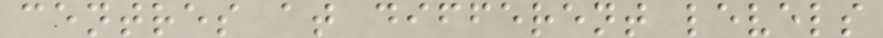centres at different levels
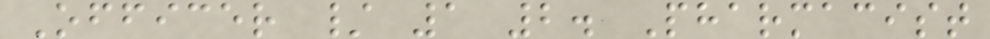Officer / 1 2. Pharmacist
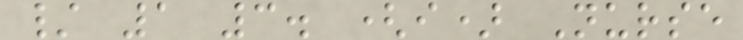/ 1 3. (i) Nurse
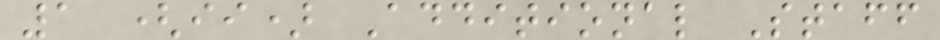1 (ii) Additional Staff
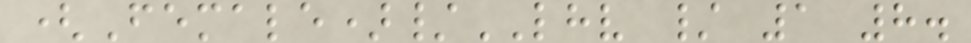(Female)/LHV / 1 8.
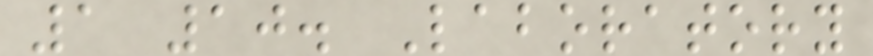1 10. Laboratory
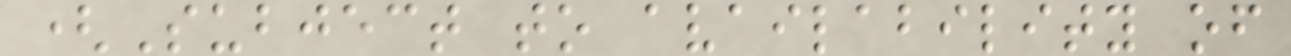(Subject to availability of
